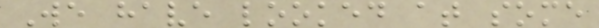We have looked at some
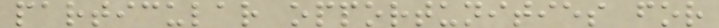particular opportunities for
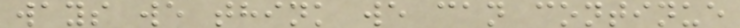ways we think we can continue
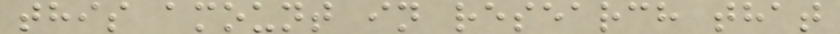this amount in research that
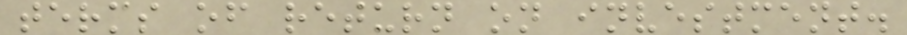terms of return on investment.
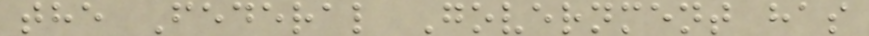the Federal Government has
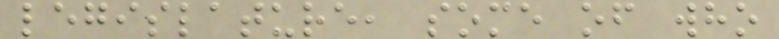legislature, some of who
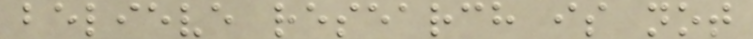believe research is not
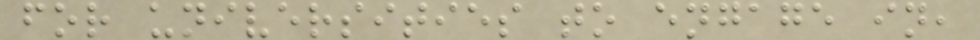for universities to engage in,
